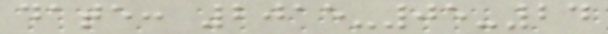date: 2015-05-24
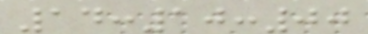14:10:00
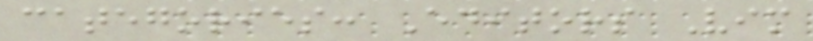categories: Editors Vim
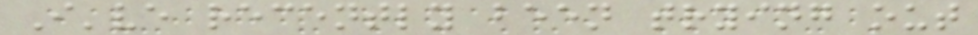I've recently been trying out
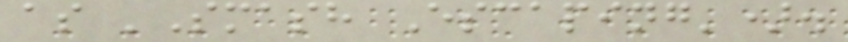as 'Smash Escaping').
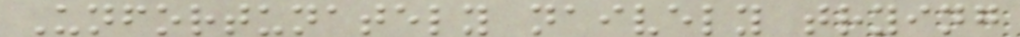Unfortunately naively trying
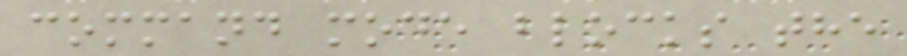command mode blocks the
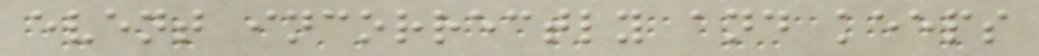event incorrectly and keeps
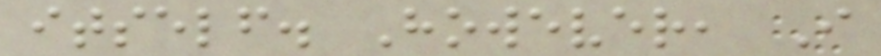itself. However, I
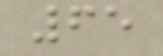65
